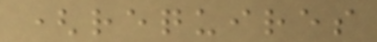(requires
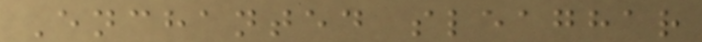Enchanted sleaghar
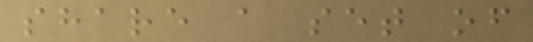share a set of
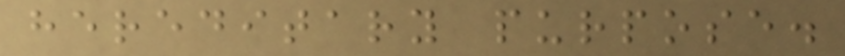hereditary purpose.
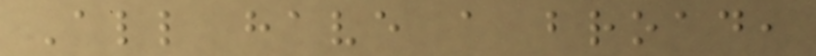All have a broad,
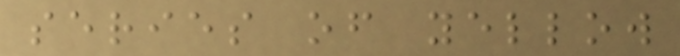series of yellow
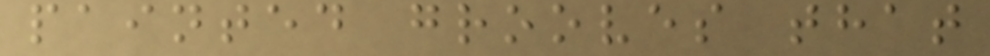painted grooves that
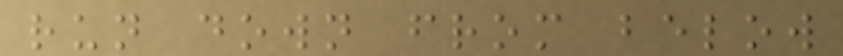run down from below
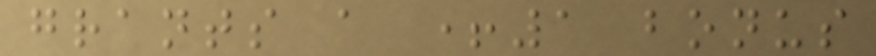grants a +1 bonus
